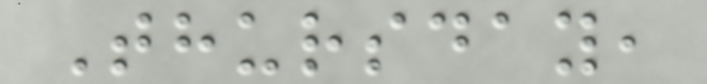Thursday,
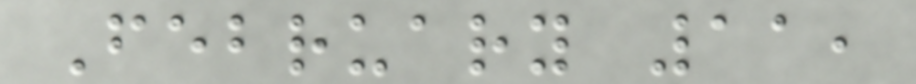February 11,
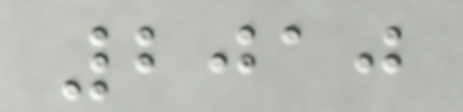2010
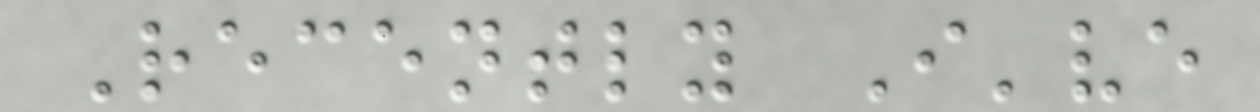Recently I've
